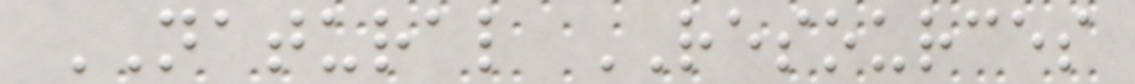NATURAL RESOURCES
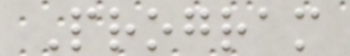Program
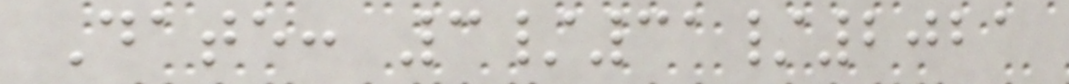Date: 3/31/2021
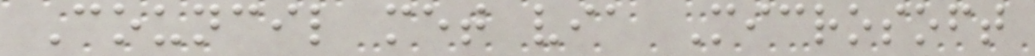Council met via Microsoft
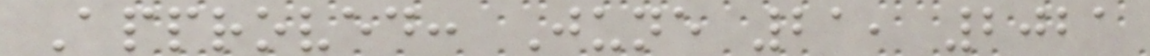Approved: June 21, 2021
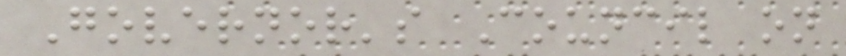Governor's Council on
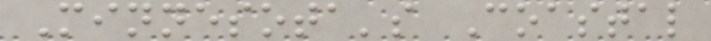Minnesota's Coastal
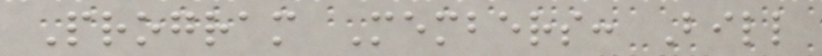Program Members: Bill
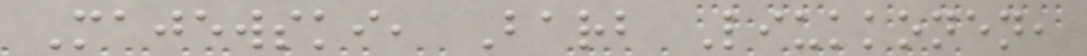Majewski, Barb Liukkonen,
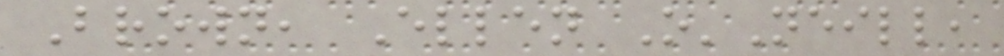Brown, Ellen O'Neill,
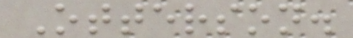Otterson.
